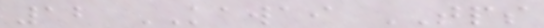12 KAWAI TPS
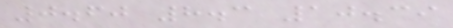0.60 8.3 10.39
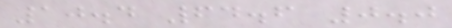10.4 64.6 0.0
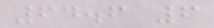64.6 6
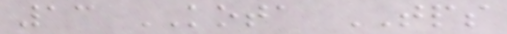13 KOTA TPS
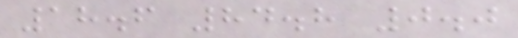18.6 84.8 0.0
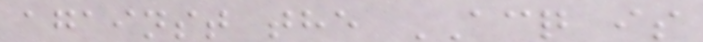against the ACQ is
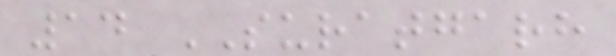14 SURATGARH
